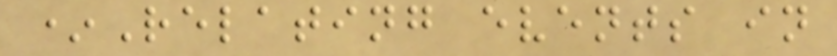*Relating events in
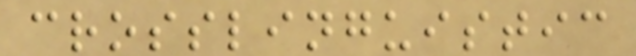crosslinguistic
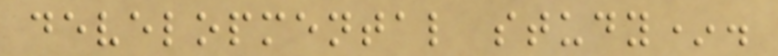developmental study*.
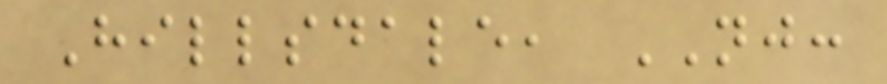Hillsdale, NJ:
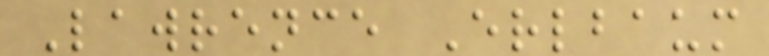Lawrence Erlbaum
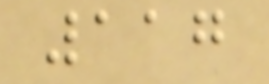117
